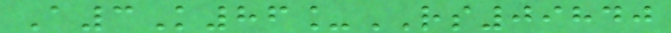A3K86_RS09840
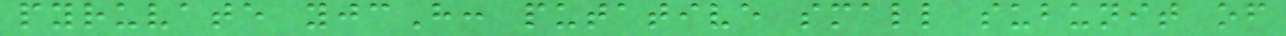pyruvate yjcH: putative small subunit of
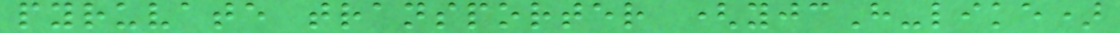pyruvate transporter (yjcH-like)
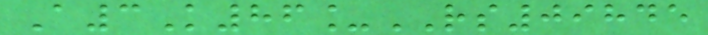A3K86_RS09845
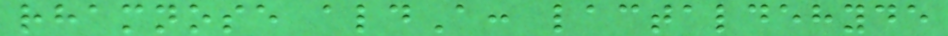rhamnose aldA: lactaldehyde
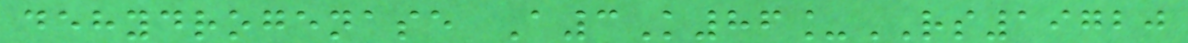dehydrogenase A3K86_RS19720
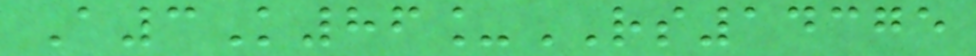A3K86_RS14375
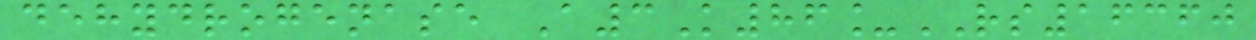dehydrogenase A3K86_RS16360
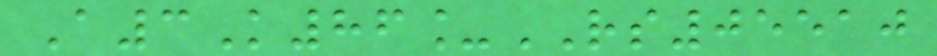A3K86_RS05510
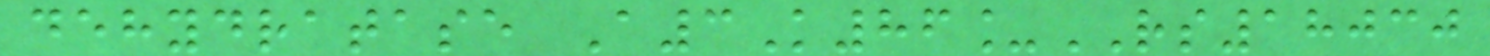dehydratase A3K86_RS18030
